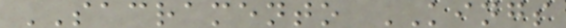SACRAMENTO KINGS
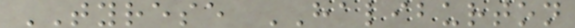TYRESE HALIBURTON
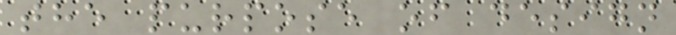the purpose of design
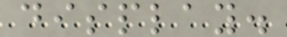display.
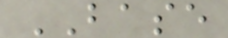BASE
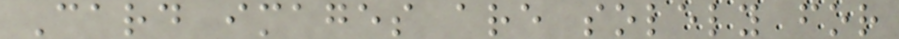Card images are solely for
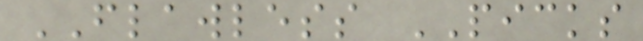FLAWLESS PICKS
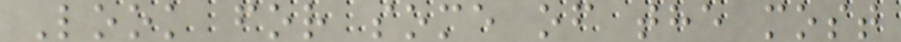Look for some of the most
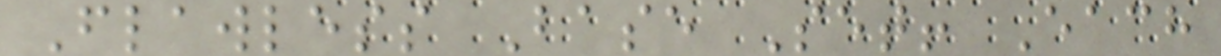Flawless Base Set! Each
